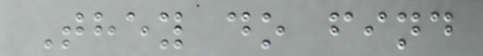They do find
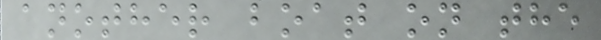another boat on the
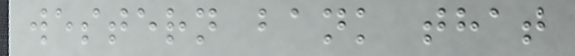western bank that
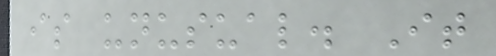is unusual. It
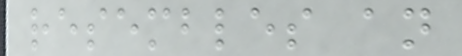resembles an
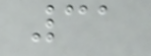31
